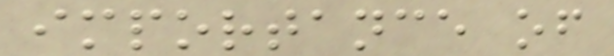importance of
